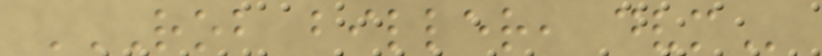ROB BILLER, DVM
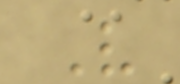V
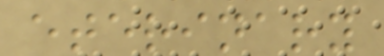eterinary
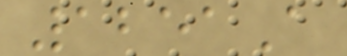1251A
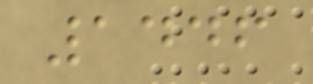1446
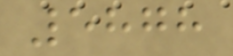5878
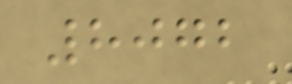8072
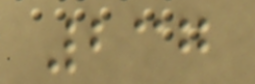237
